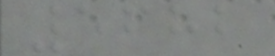5682
